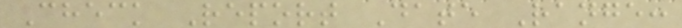Check Report Date Range:
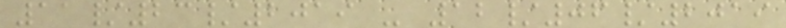11/23/2019 - 12/06/2019
